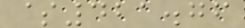$421.76
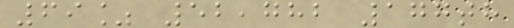69% 52,782 177th
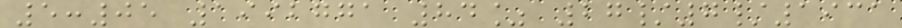5:05 1992771 84% 27/7/1931
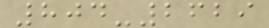804-2629
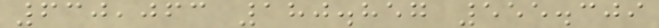630,063 180.857 555.309
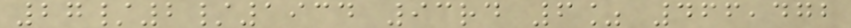27/2/1934 93rd 6% 466,472
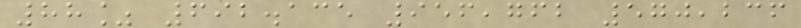88% 692.135 956,762 570,236
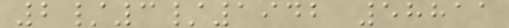2/3/1942 58811
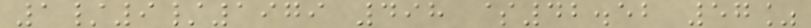1/9/1979 498 $42.52 57%
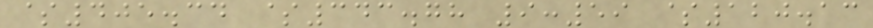$405.34 $343.78 9:59 $120.13
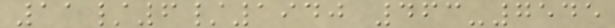11/6/1940 463-7545
